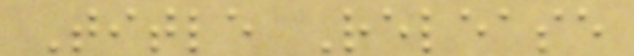Title Release
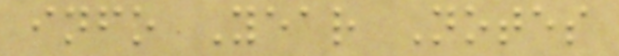info Year Notes
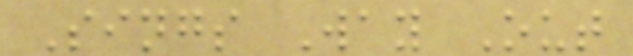Sings Way Out
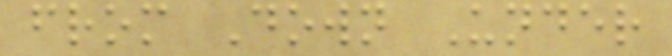from Down Under
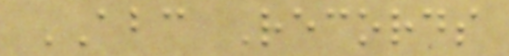ABC Records
